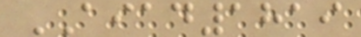AIAD1819
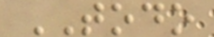TODO
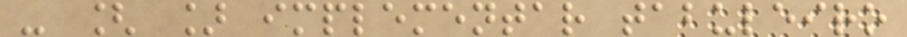- [ ] implementar tabuleiro
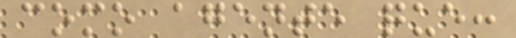como agente que:
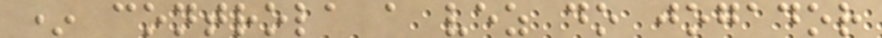* controla a vez do jogador
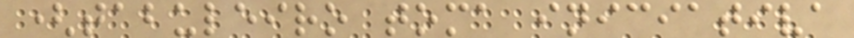(tabuleiro toma iniciativa
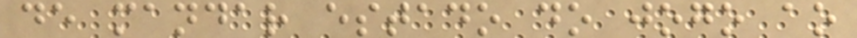de mandar estado do jogo ao
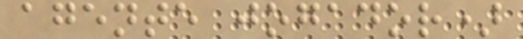agente jogador)
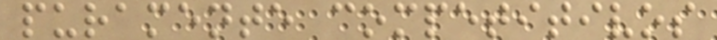puramente competitivos
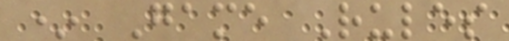* Game Rules
